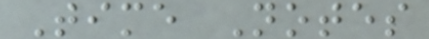Time Notes
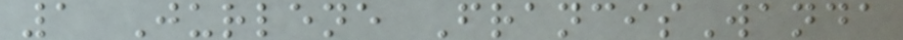1 Jurlene FrancisWanda
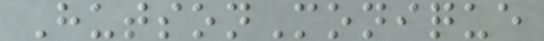HutsonMonique
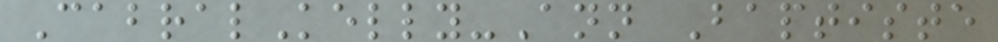CabralKelly-Ann Baptiste
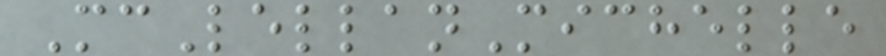McLellanMichelle
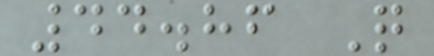44.86 Q
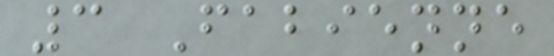3 Fabienne
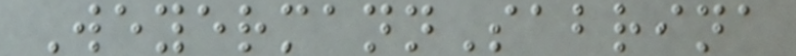WeyermannSabrina
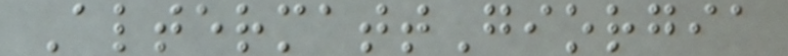AltermattGiorgia
